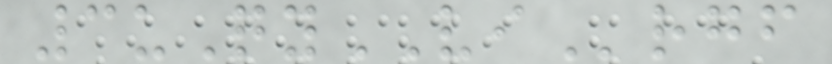3uQyVIrgf
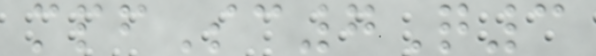mpfSc7Q3
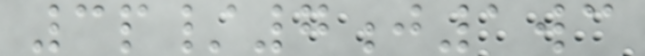3p/7j1wc
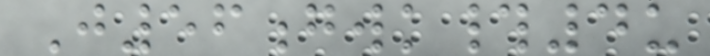J56gwk#4u
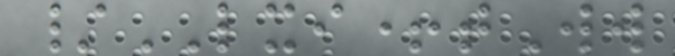/LXI+tWw
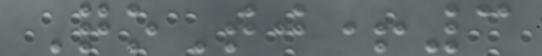QoTj+3
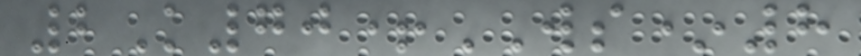2K70+WS*8
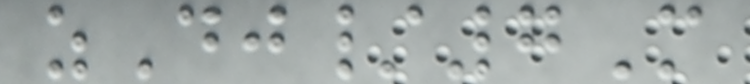zDj/7M
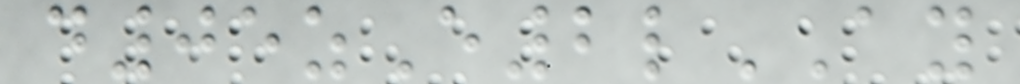d05zE2lAY
